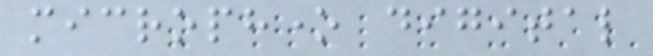microphone digital
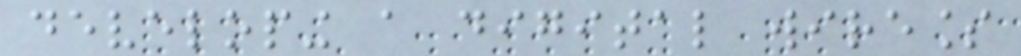developing a digital wireless
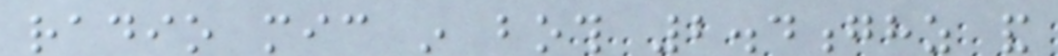radio mic in both 2.4ghz and
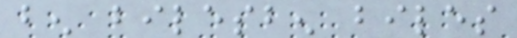ben bilesben biles
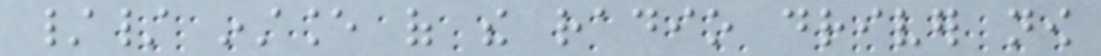// instance of the radio driver now
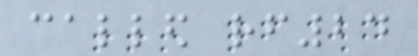called rf24
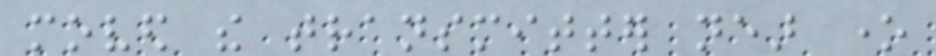moved the transmitter near one
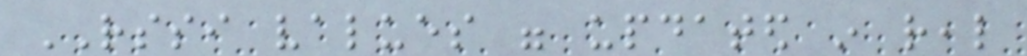RSSI values were updated in real
